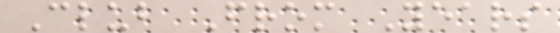Club From Years
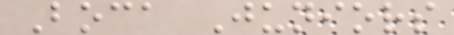Boca Juniors
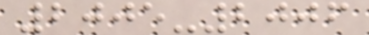2005-2006
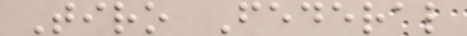Tiro Federal
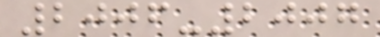2006-2007
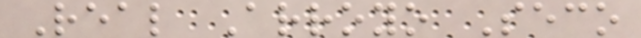Real Arroyo Seco
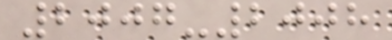2007-2008
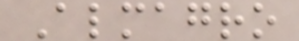Almagro
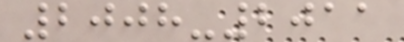2008-2011
